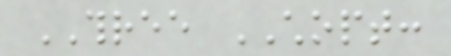THREE CHOPT:
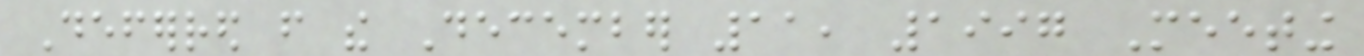Deferred from the December 11, 1997 Meeting
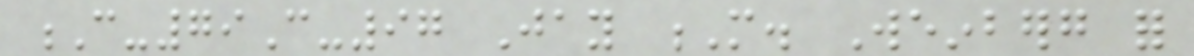C-79C-97 Jay M. Weinberg for
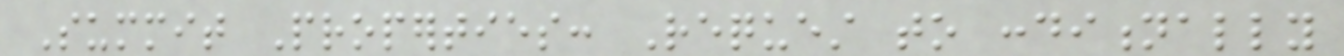Summit Properties: Request to conditionally
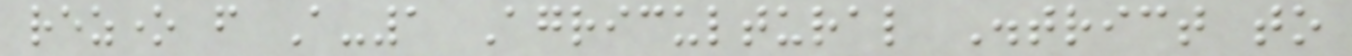rezone from A-1 Agricultural District to
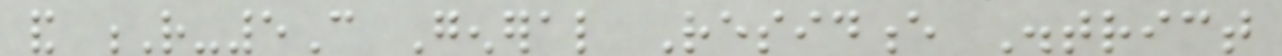and R-5C General Residence District
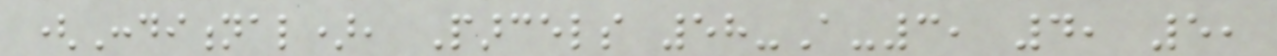(Conditional), Parcels 58-A-3, 4, 5,
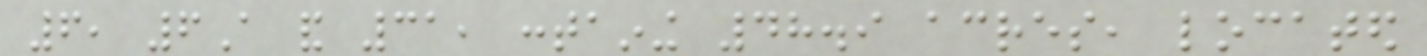6, 6A and 31, containing 48.9 acres, located
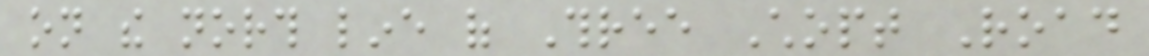on the north line of Three Chopt Road
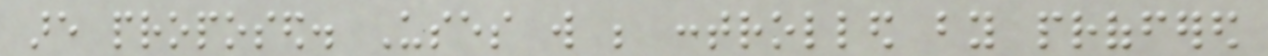are proposed. Uses will be controlled by proffered
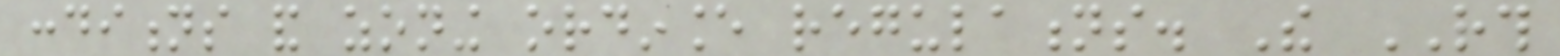conditions and zoning ordinance regulations. The RTH
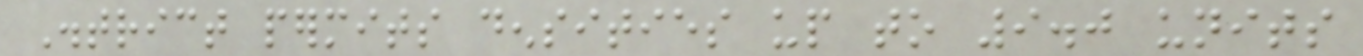District permits densities up to 9.0 units
